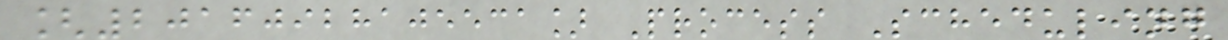[20160928105531] Process Scheduling
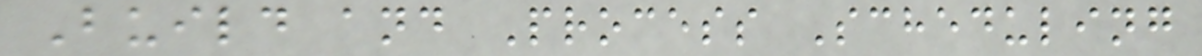Build and Process Scheduling
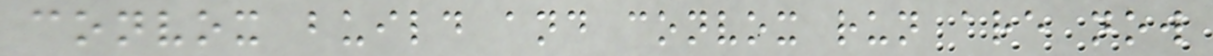convox build and convox run are now
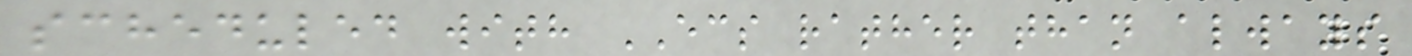scheduled with ECS rather than always
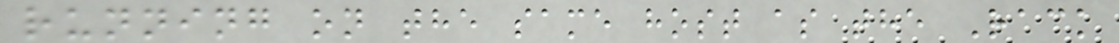running on the same host as the Rack
